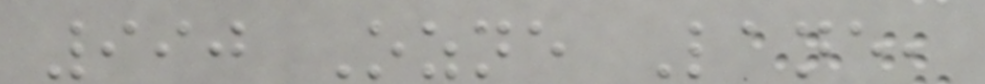990 Ozne Lane,
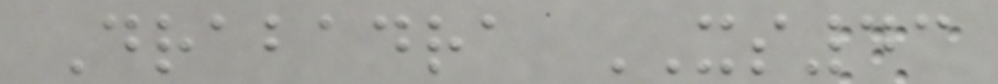Drabadra XS43
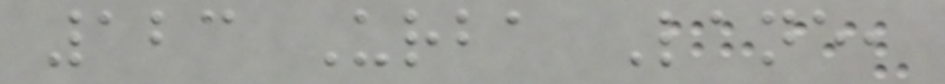123 Urba Lane,
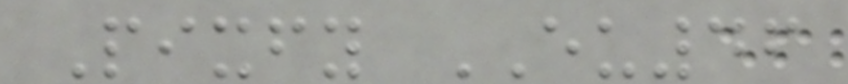Pixfy EU46
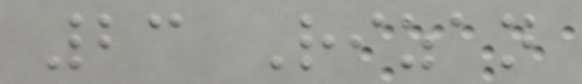23 Rizan
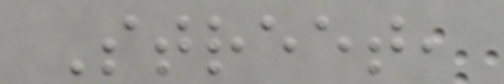Street,
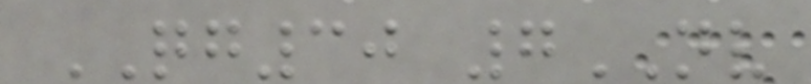QG30 7NV
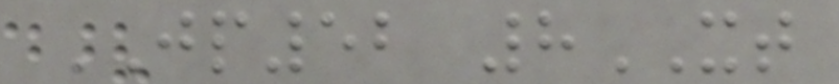JP52 8XT
